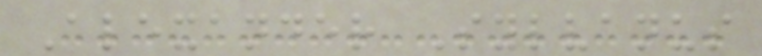Alexander Sylvanus
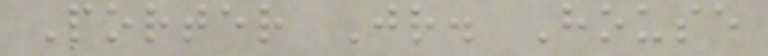Porter Jr. House
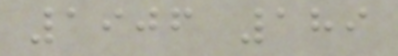1906 189
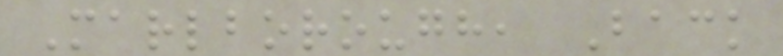Marlborough, Back
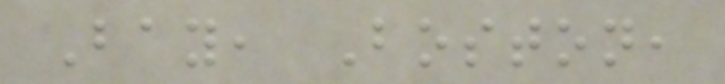Bay, Boston,
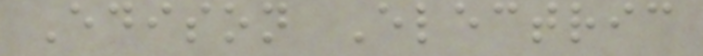Edison Electric
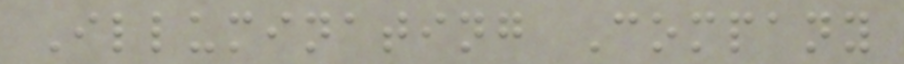Illuminating Company
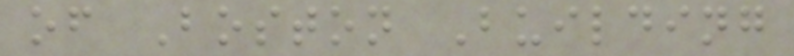of Boston Building
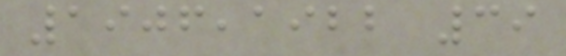1906,1922 39
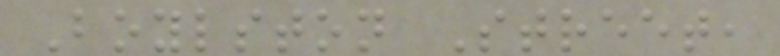Boylston Street,
